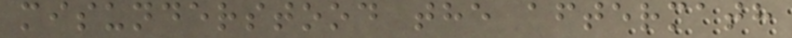misunderstood the aftermath
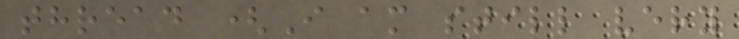thread (I am still very
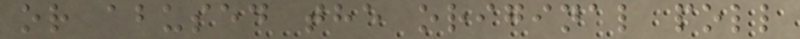or abused the original poll
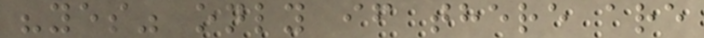"yes" only if there are
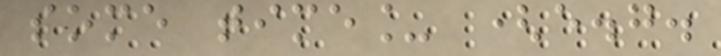some time_ (e.g.
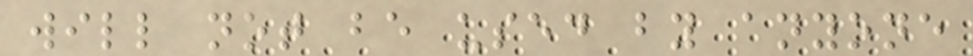will not be used by anyone
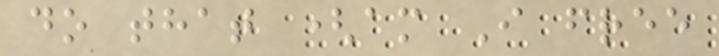do that (am I free
